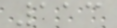113
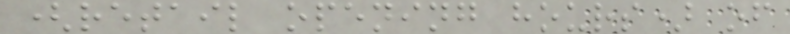(retail opening hours) of
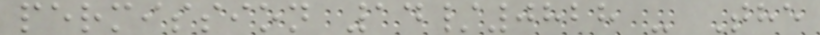permission 14/0828 - The
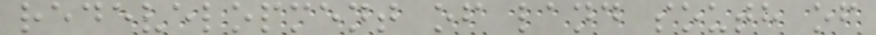redevelopment of land south of
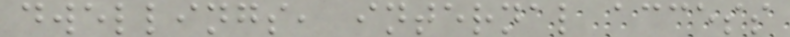dwellings, internal access
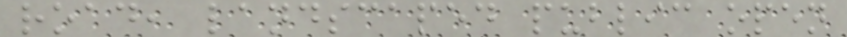road, landscaped public open
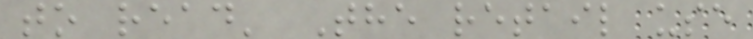to read' The retail use
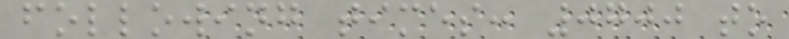following times: 0700 to
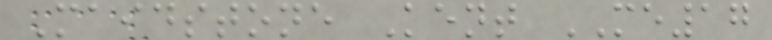Maidstone Kent ME17
